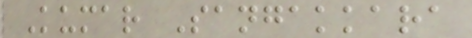Kumar Sangakkara
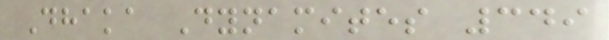Dhaka Dynamites 349
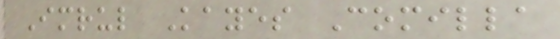Imrul Kayes Comilla
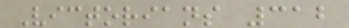Victorians 312
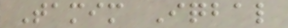Tamim Iqbal
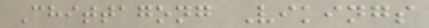Chittagong Vikings
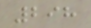298
